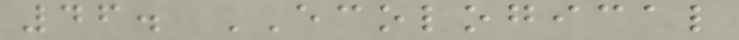46. ECOLOGICAL
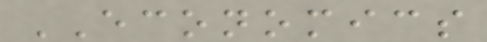ECONOMICS
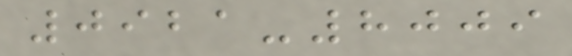0921-8009
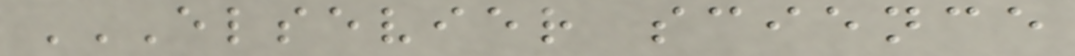ELSEVIER SCIENCE
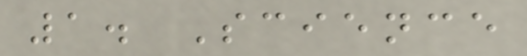1. Science
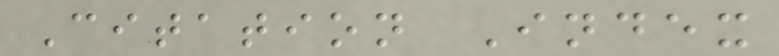Citation Index
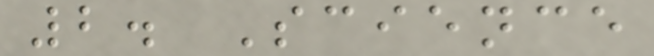2. Science
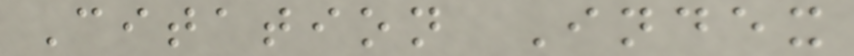Citation Index
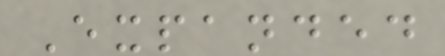Expanded
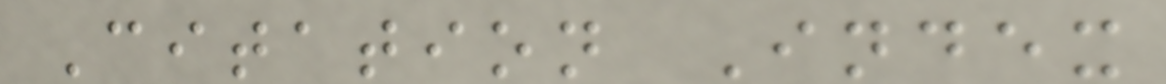Citation Index
